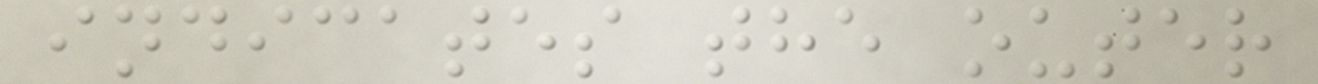indicates the outer
